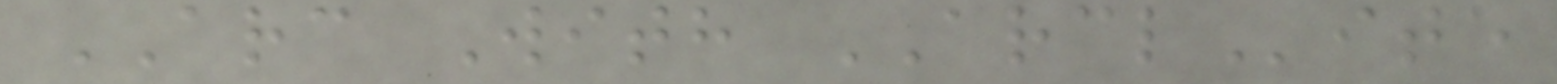ARC With ARCLite
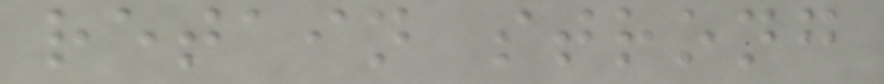retain strong
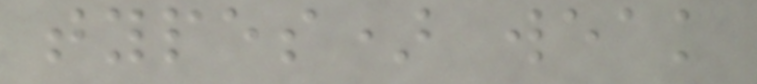types) weak
